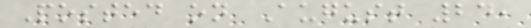Posted on August 24,
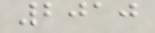2010
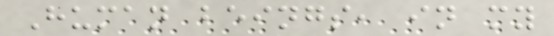Human beings, in my
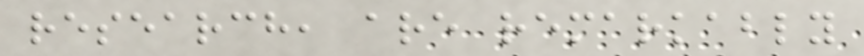research, are remarkably
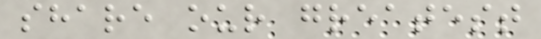share our greatest
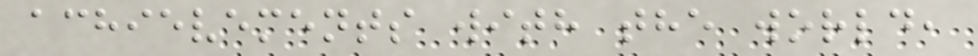achievements with the world,
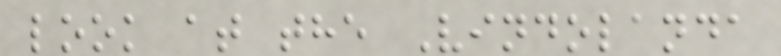look at the Vindolanda
